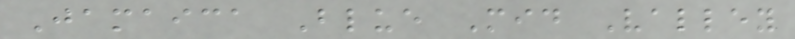Jamaica Blue Mid Valley
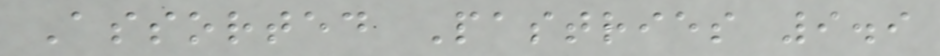Assorted Pastries 9.9
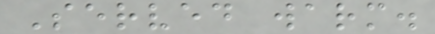Served warm.
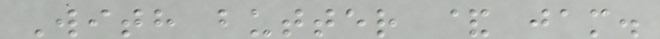With butter & jam.
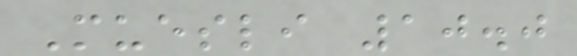Muesli 10.0
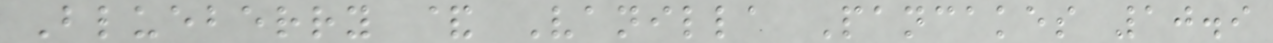Blueberry & Vanilla Pancakes 10.9
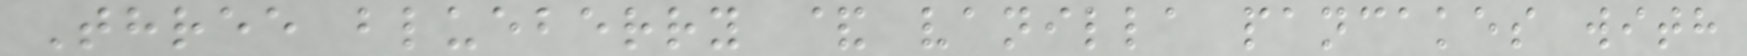Three blueberry & vanilla pancakes with
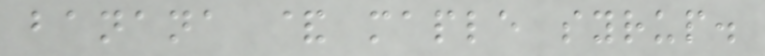banana & maple syrup.
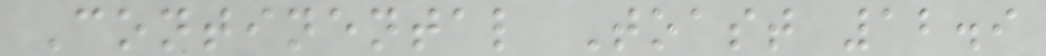Continental Toast 12.9
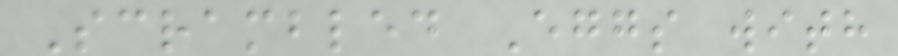Scrambled Eggs with
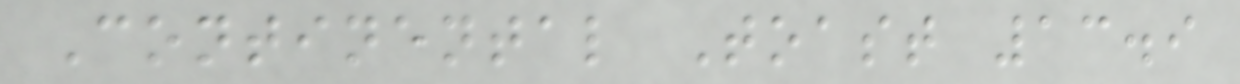Continental Toast 13.9
